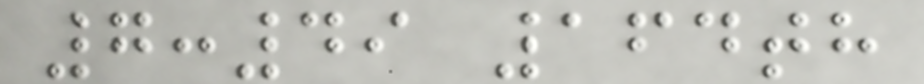7:49 164th
